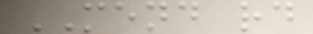MEND rd
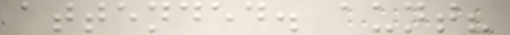attended. aunt?
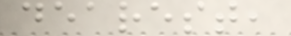dearest,
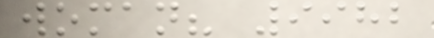woman? 9982
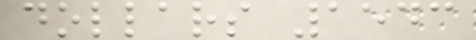dollars 1543
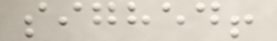sighed!
